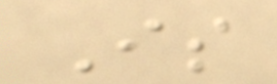Is
